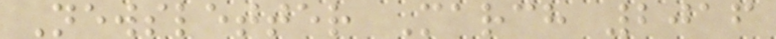Newsletter March 2016
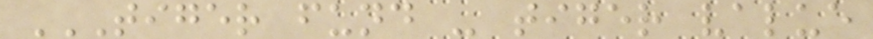TIGER FUND - TIGER VALUE
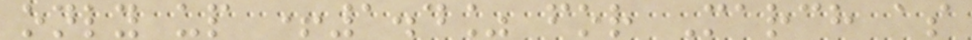only up +1.4% for March as
